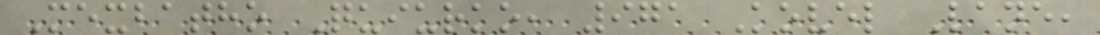Mexbatho Quiurko, 971 Kovel Lane,
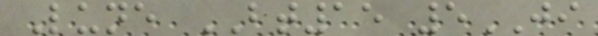Lune BT15 5JI
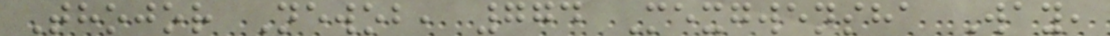Thojor Newob, 774 Mexgwensha Way,
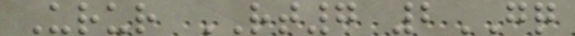Urur RT7 2GQ
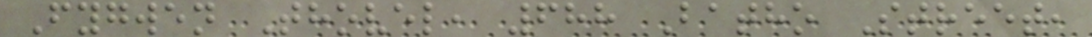Fygwen Thovel, 688 Batho Street,
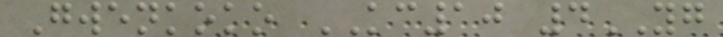Gwenkoko KC10 4YG
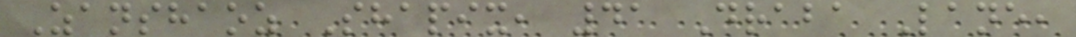Zanshaoz Shapix, 41 Draba Lane,
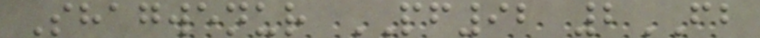Shagwenur PF92 2FB
